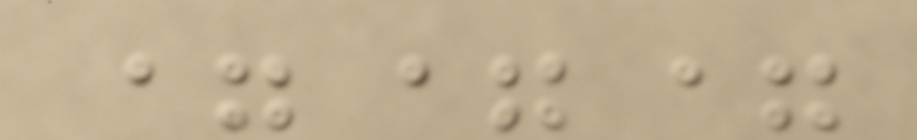===
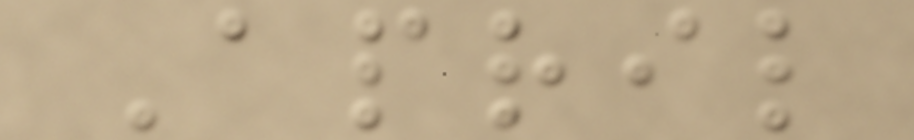April
